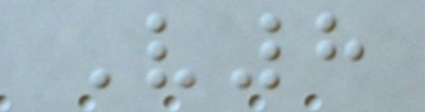V8
